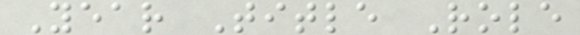Year Title Role
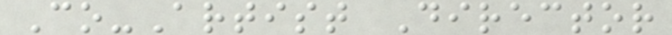Co-Artist Director
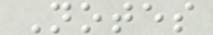Notes
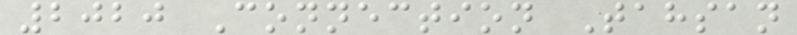2020 Connection Tahsan
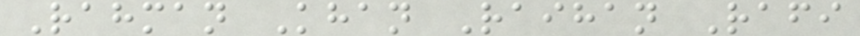Rahman Khan Raihan Rafi
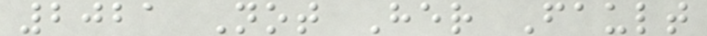2021 Not Her Fault
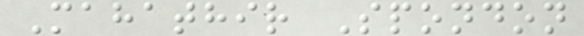Mahathir Spondon
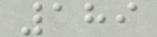189
